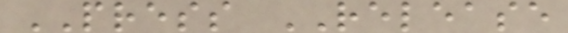PRESS RELEASE
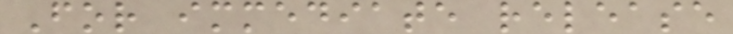For immediate release
